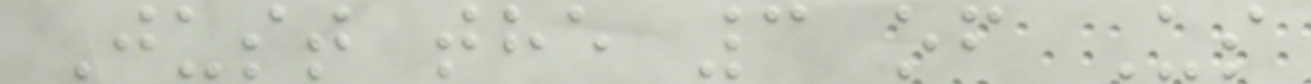Just the 3 of Us
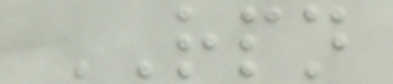RPN
